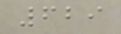629
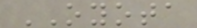OYOTA
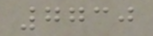7730
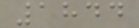1844
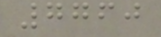7760
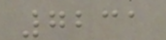7231
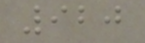920
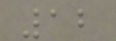12
